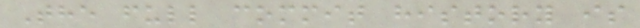The full commit history is
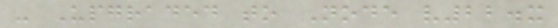- Upgraded to Node v22.x
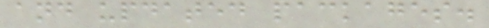and updated packages.
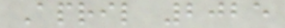April 2025
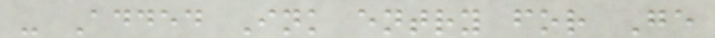- Added Ink entry for Ge
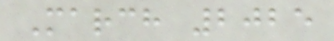March 2025
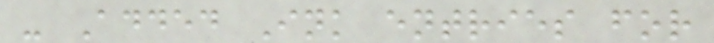- Added Ink entries for
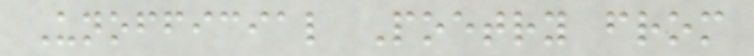Unofficial Poetry from
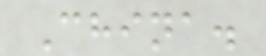China.
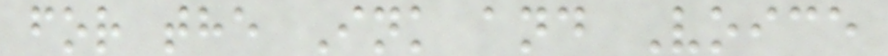for the Ink and Voice
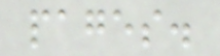pages.
